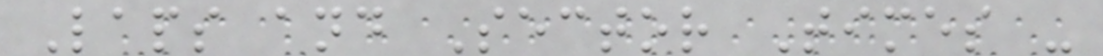Laps and Sector Times -
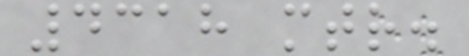4318 mtr.
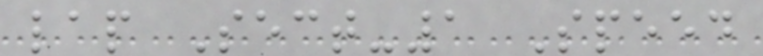lap Sect-1 Speed
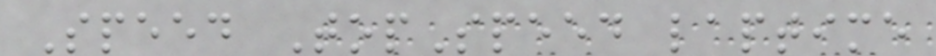Speed TopSpeed laptime
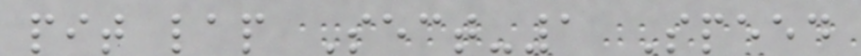pit lap Sect-1 Speed
